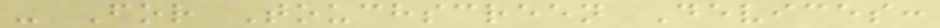- For Touchscreen Devices:
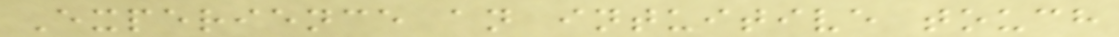Experience an intuitive touch
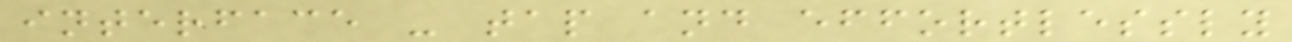interface - tap and effortlessly
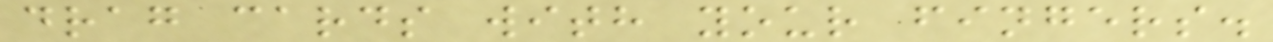drag cards with your fingers.
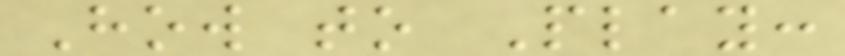How to Play:
